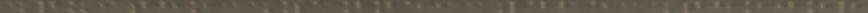Quitho Zanne, 425 Thojor
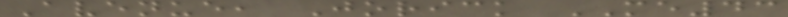Avenue, Jorick ME43
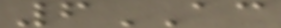6AC
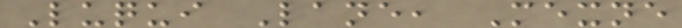Luqui Lane, Mexne
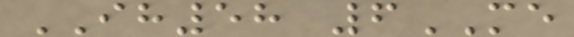IH58 6ME
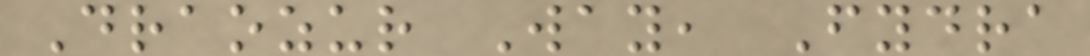Draozur Way, Fydra
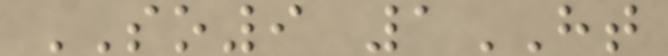SO9 1HT
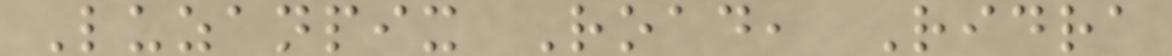Luzanpix Road, Ridra
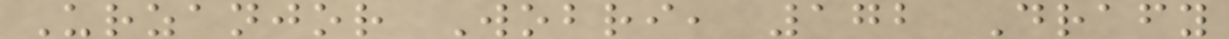Urzanjor Wobri, 172 Drafy
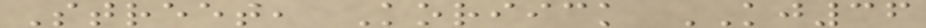Street, Koriick KJ36
